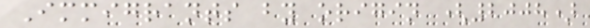Immigrants by origin (2008)
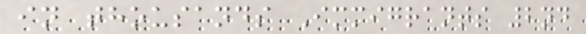in thousands Immigrants 2nd
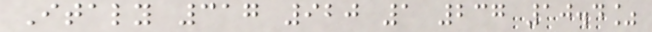Italy 317 920 1 237 10.4%
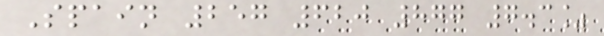Spain 257 620 877 7.3%
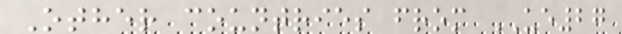Other countries from UE27
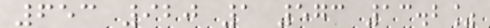653 920 1 573 13.2%
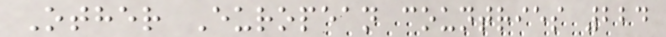Other European countries 224
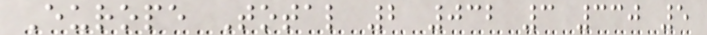Europe Total 2 032 3 330 5
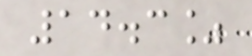14.3%
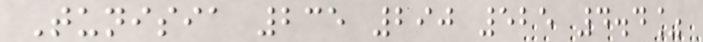Tunisia 235 290 525 4.4%
